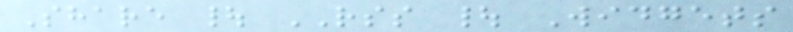Share | RSS | Widgets
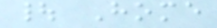| Home
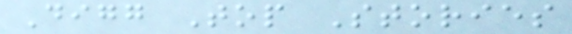Digg Top Stories
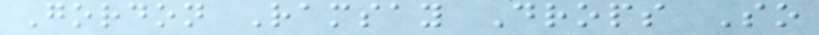Gordon Ramsay Drops So
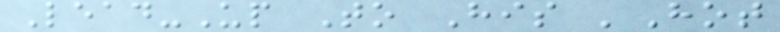Lead-Up To His 'Hot
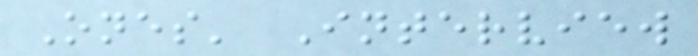Ones' Interview
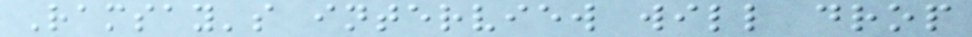Ramsay's interview will drop
